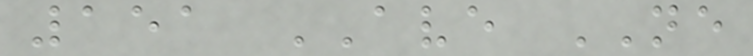151 AVE NE
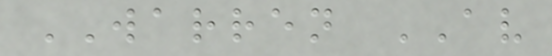WARREN AV
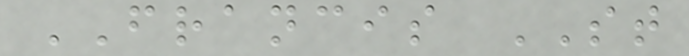FRANCIS ST
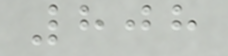808
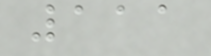111
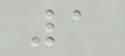1
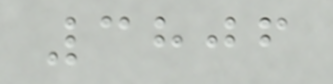3806
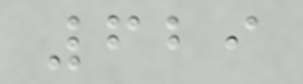629
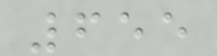655
